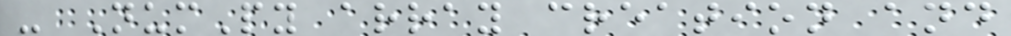- NumPy array creation and
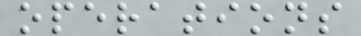operations
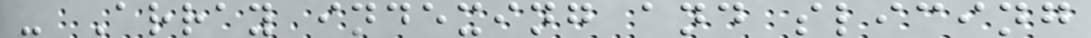- Array indexing and slicing
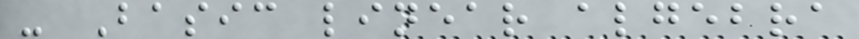- Basic linear algebra
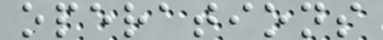operations
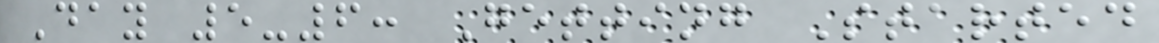Day 5-6: Getting Started
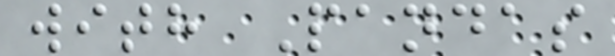with Pandas
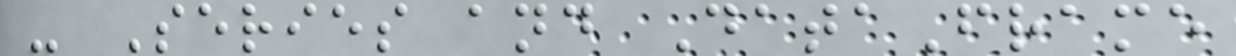- Series and DataFrame
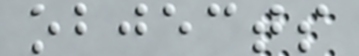objects
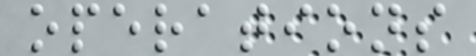operations
